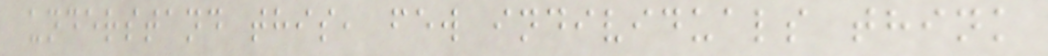understand this, few individuals think
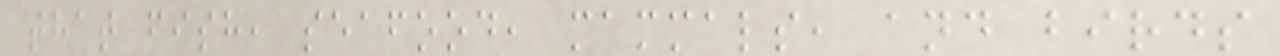that fish, seafood, mammals, and birds
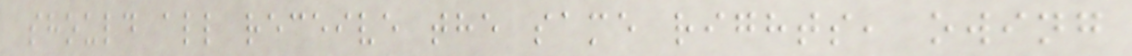should all receive the same rights, owing
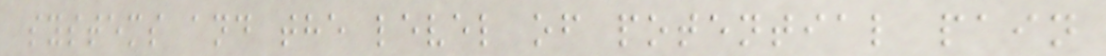systems and the level of potential pain
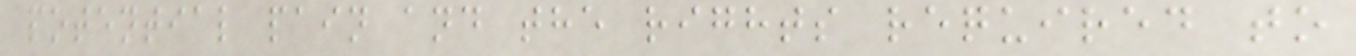potential pain and the rights required to
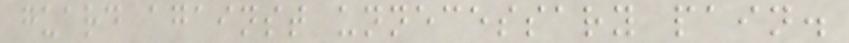guard against unnecessary pain.
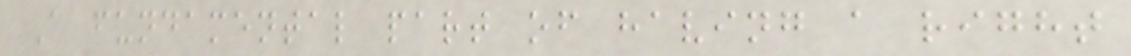A fundamental part of having a right
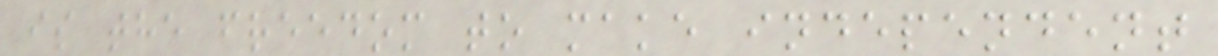is the freedom to make independent
